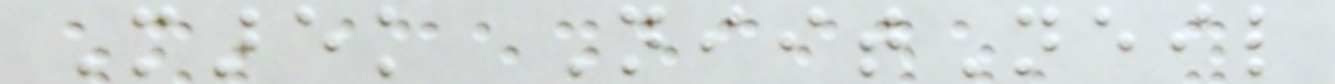Marek NiitNeil
